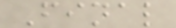Final
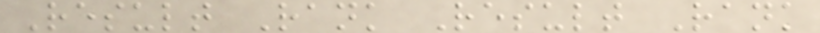Result Rank Result Rank
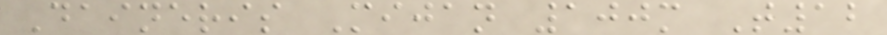Daineris Mijan 100m T12
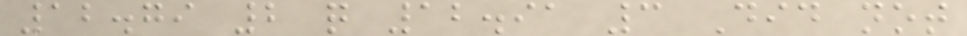12.79 2 q 12.91 3 Did not
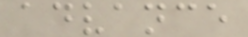advance
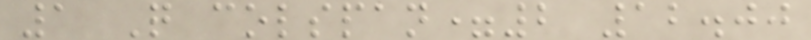1 Q colspan=2 12.00
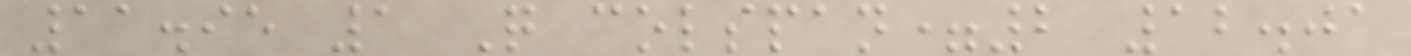11.95 1 Q colspan=2 12.01
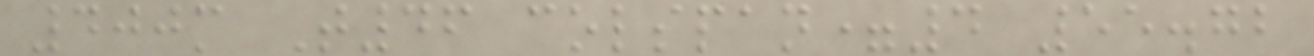400m T46 colspan=4 55.72
